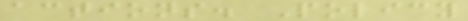actions. Policy
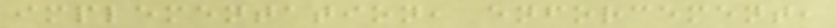implementation, enforcement,
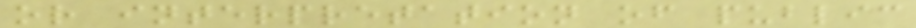or interpretation of public
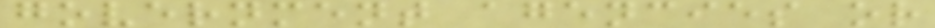government agencies or
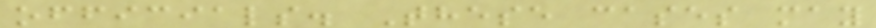officials. These cases may
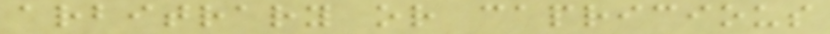arbitrary or capricious
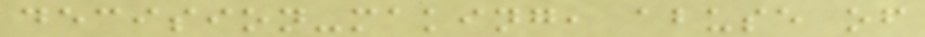decision-making, abuse of
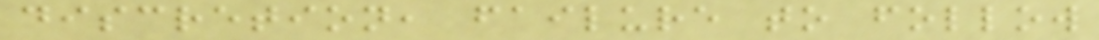discretion, failure to follow
